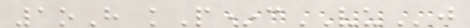1oH kP*cVUj
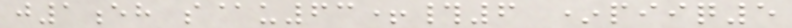j1eh s@u63+#6 *piiq5
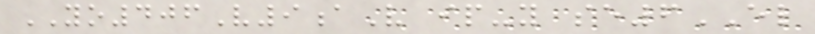YO406V9aV ip-y se6EL
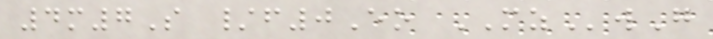4m7S /f0Eo MZwG
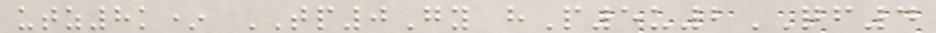utz8k* TP0Gy hP5u2QF4
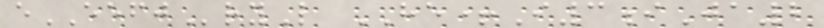eEEFJryL HE+I3iJa2
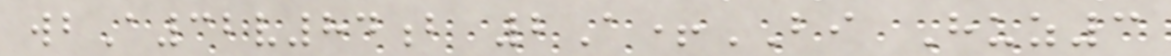wbA32v84b 2A+BI Huz3
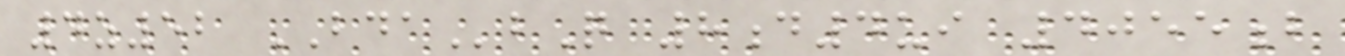4z52 BDAbQ 8d4ui 4055b
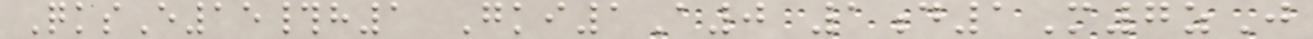QksE15#h1 Gki1A0 1d1M7zJ
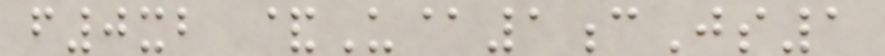f0xb &U@1cJs1
